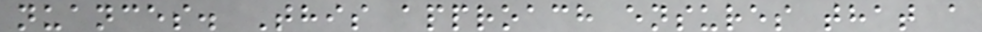nuances. This approach ensures that a
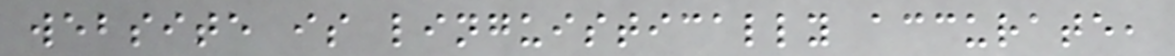website is linguistically accurate,
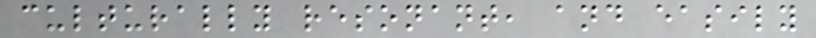culturally resonant, and easily
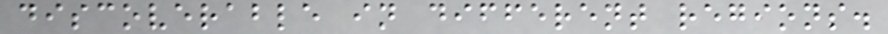discoverable in different regions.
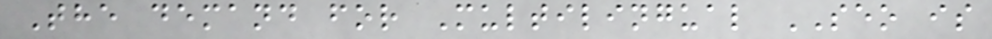The demand for Multilingual SEO is
